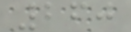260
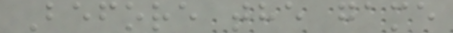Before the game
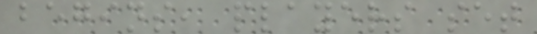begins, players set
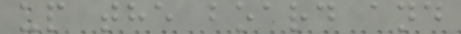up the board and
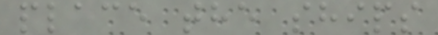place the ships
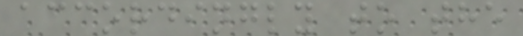accordingly to the
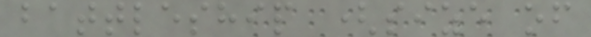battleship (size of
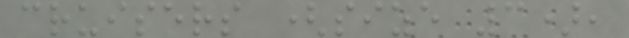cruisers (size 3),
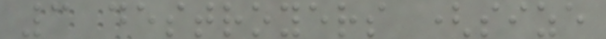3 destroyers (size
